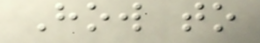How to
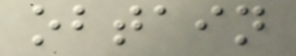obtain
